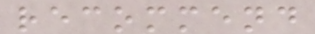recommend
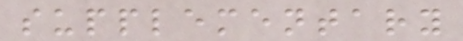supplementary
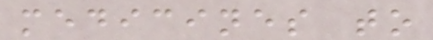medicines to
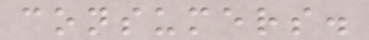consumers.
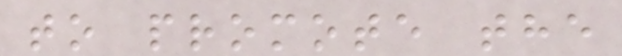to promote the
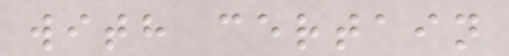with certain
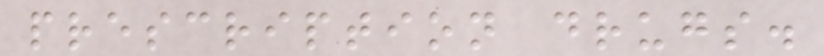prescription drugs.
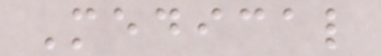Medical
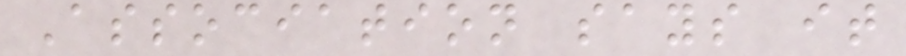Association says it
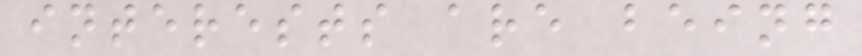interests are being
